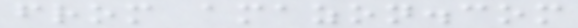from amazon.com
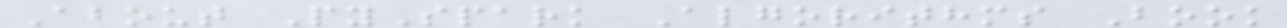About PySpark Algorithms Book
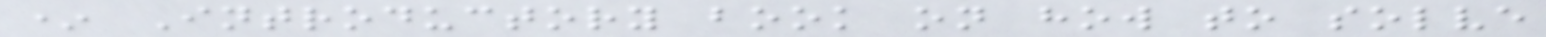* Introductory book on how to solve
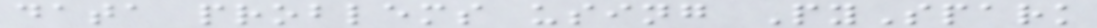data problems using PySpark
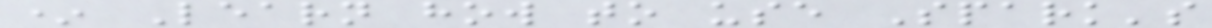* Learn how to use Spark's
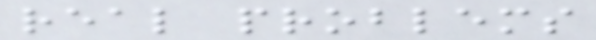real problems
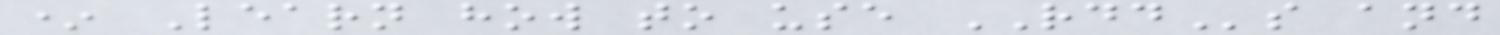* Learn how to use RDDs and
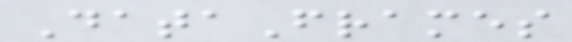DataFrames
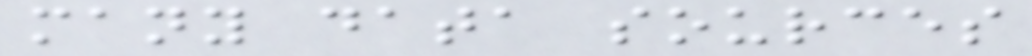many data sources
